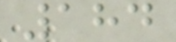184
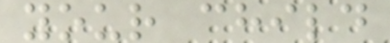your child
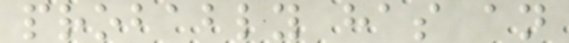probably has an
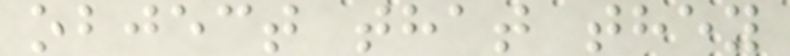object that they
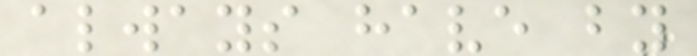always have by
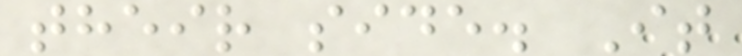their side. It
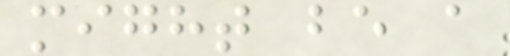might be a
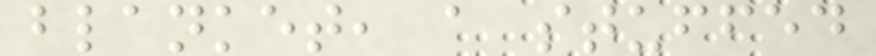blanket, a stuffed
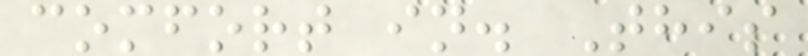comfort in. This
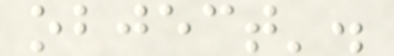object'.
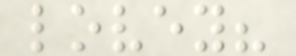lovey?
